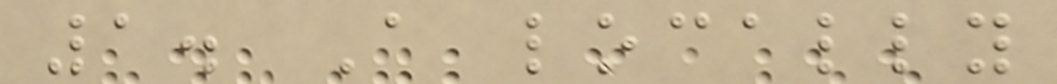1. A locally
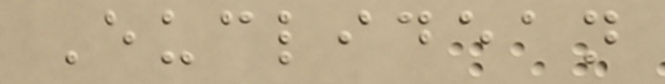Euclidean
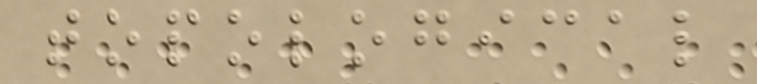topological
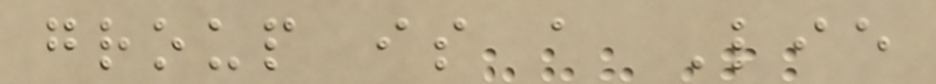group is a Lie
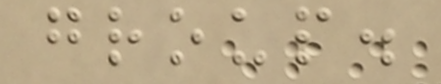group.
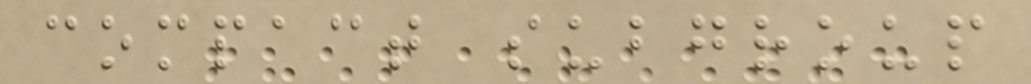compact subgroup
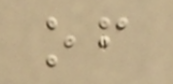of
